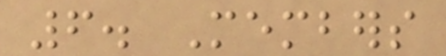6. Members
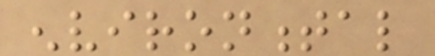environmental
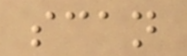scan
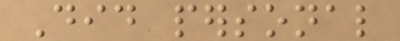Did personal
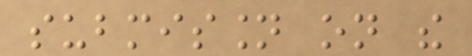submission on the
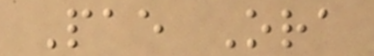Pae Ora
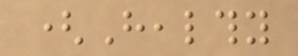(Healthy
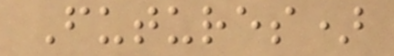Futures)
